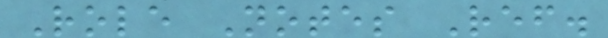Role Notes Ref.
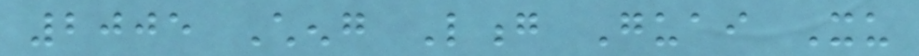2005 Cheng Long Guai Xu
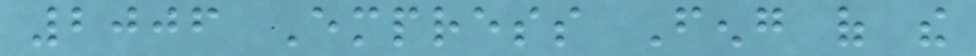2006 Empress Feng of the
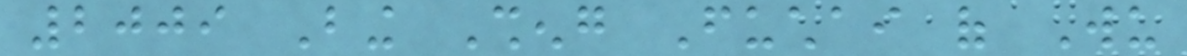2009 Bing Sheng Fuchai of Wu
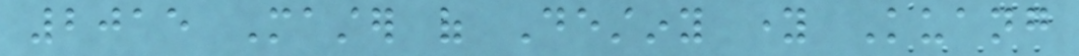2015 Master of Destiny young Kuang
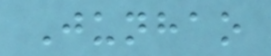Junhao
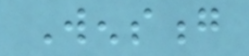Wensong
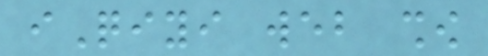iQiyi web show
